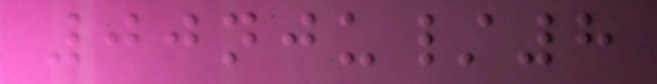00nju/8
